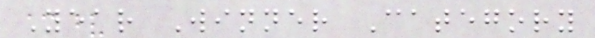Year Winner Category
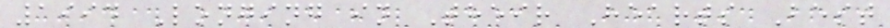1994 Longing in Their Hearts Best
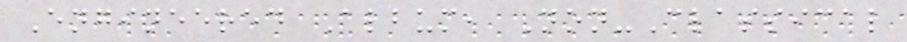Engineered Album, Non-Classical
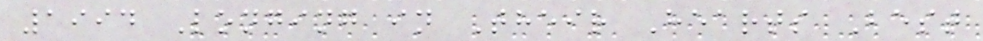1994 Longing in Their Hearts Best
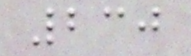230
